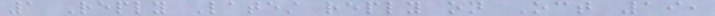1 Reply Latest reply on Oct 19,
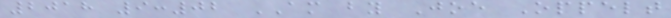2018 9:02 AM by Joe Oppelt
